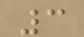3
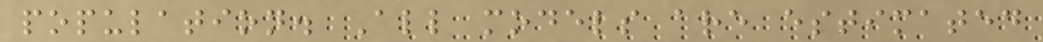population. All models are estimated
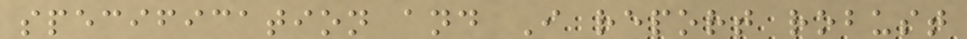specification and I report robust
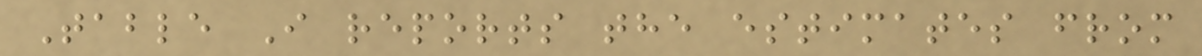Table I reports the estimates from
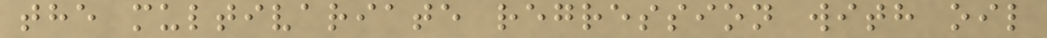the multivariate regression with oil
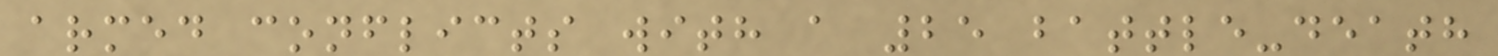armed conflicts with a 25 battle-death
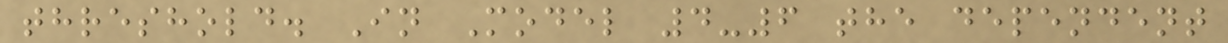threshold. In Model 4-6 the dependent
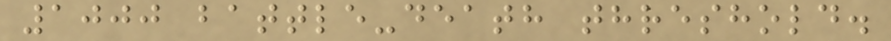1000 battle-death threshold.
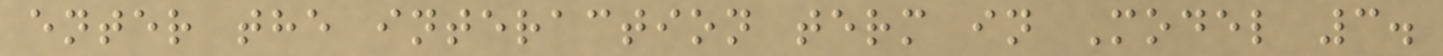enter the interaction term in Model 3.
